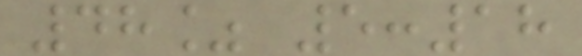48% 5:18
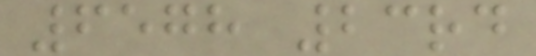6578 23rd
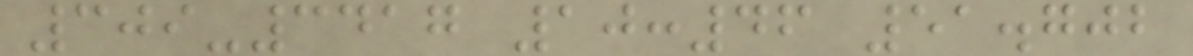309-3417 10:46 51.702
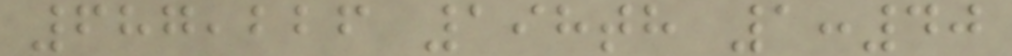687,226 198th 1:40
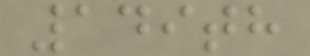149th
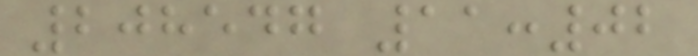208547 11:02
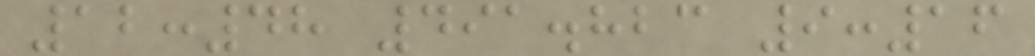12:48 491.823 9:16
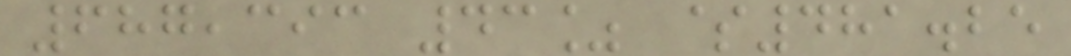687,393 43% $481.25
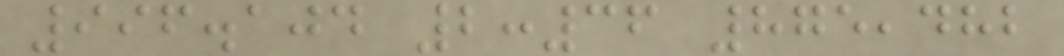996.104 2:36 875,482
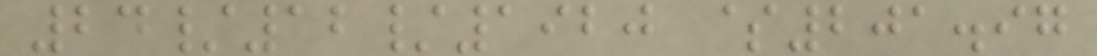24/12/1920 $201.97
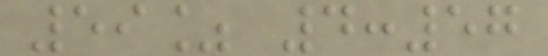59% 4:57
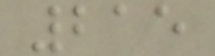215
